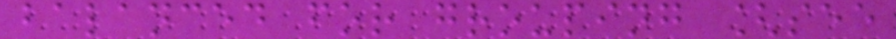balanced for grouping [see
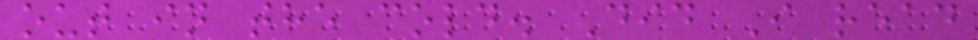out in the cold. Did I read
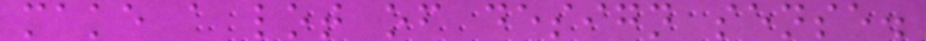make a lot of design sense.
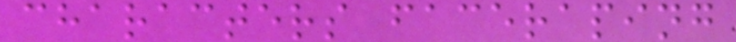characters faceraping
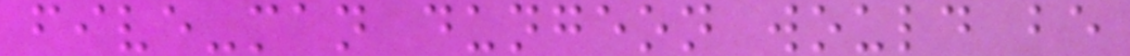five-man dungeon would be
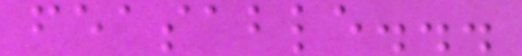feasable...
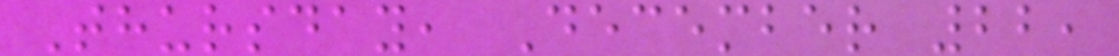Thursday, December 22,
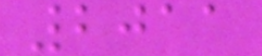2011
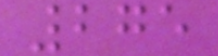275
